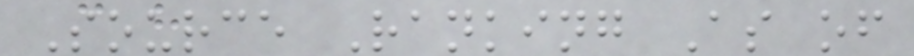Source Ranking As of
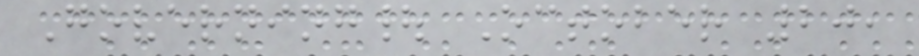Governing| October 20,
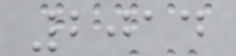2014
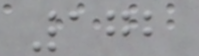172
